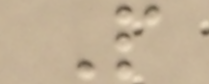P
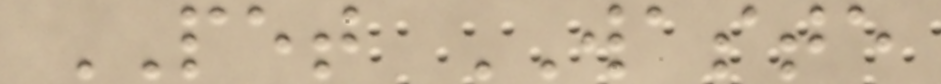PET WASTE
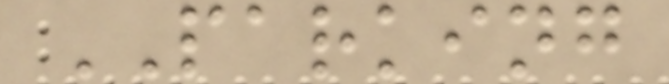PARKING
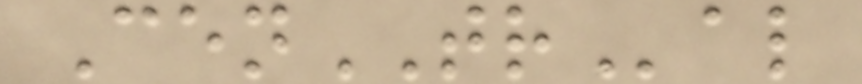CenTRal
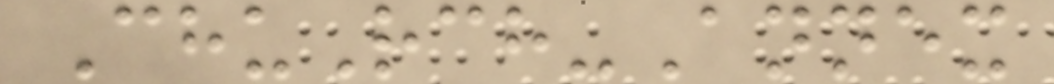ChuRch-Annex
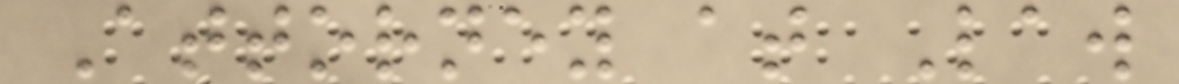Attorney at Law
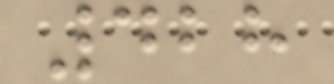428
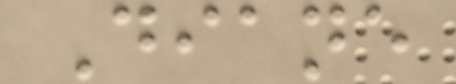Diane
